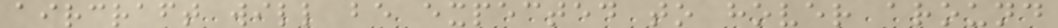aircraft will be expected to hover around
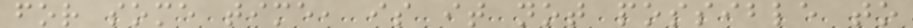for some time, is it not possible to
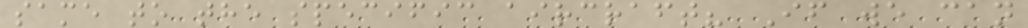same to the specific aircraft? If we can
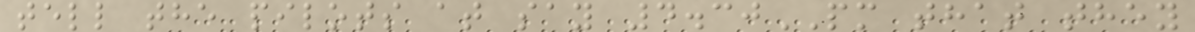tell the pilots at say 4.30PM that they
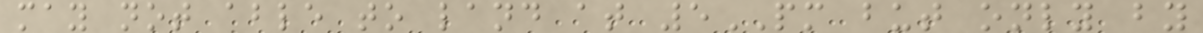may not able to land at 5PM but only by
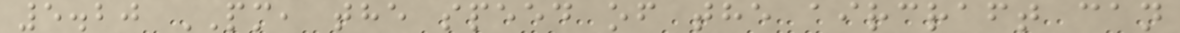5.20 PM, the speed of the aircraft can
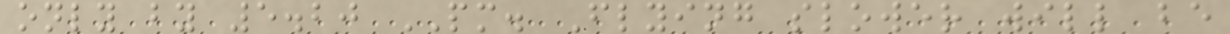only by 5.20 PM. Flying slower will be
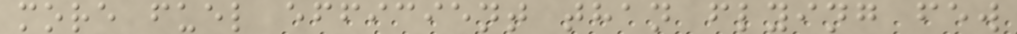more fuel efficient than flying few
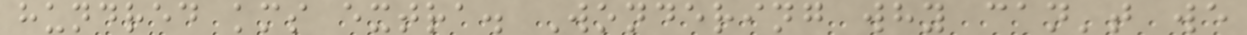hundred kms extra. Wondering why can't we
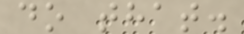do that.
